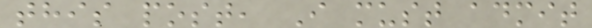this post, I must admit
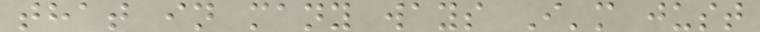that in many ways I'm just
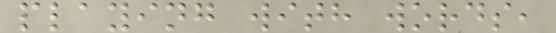playing with words,
